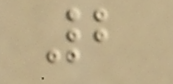2
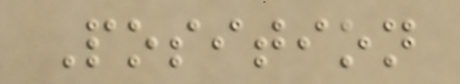Position
